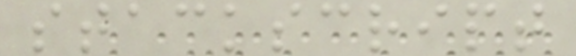stackscript
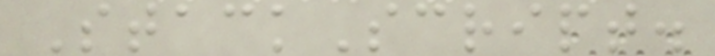StackScript.
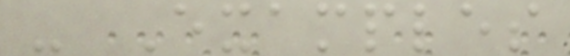- Examples
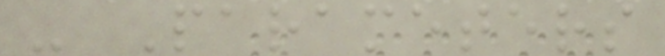- Parameters
